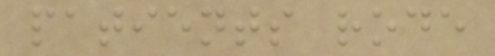patients rode
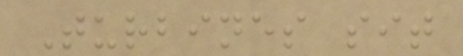Turbines sit
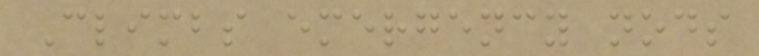Climbs emergency nods
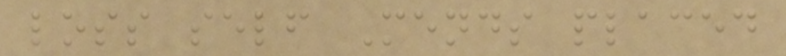loss self Mends placed
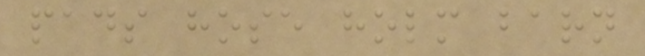pads hose holm barn
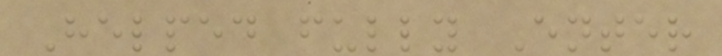Helped fully Enter
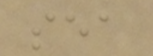sea
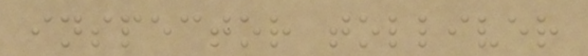inspector tolliver
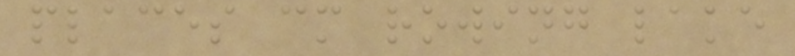places cm rowing lake
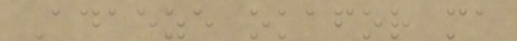Adaeze okafor ma
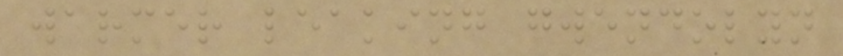warmer leaking gwendolyn
